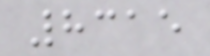8315
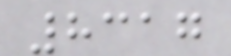8317
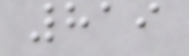819
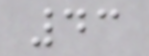43
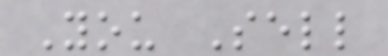You Sell
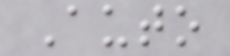Auto
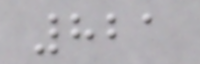821
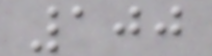100
